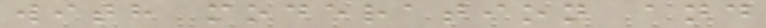with moderation and
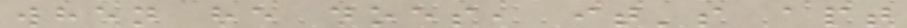when he does, it's apt
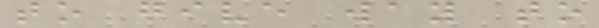to give way to
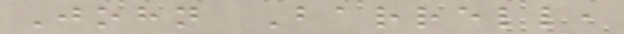John Barrell,
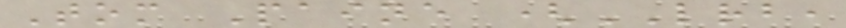Tom Paine (LRB,
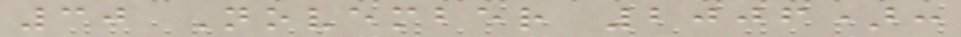30 November 2006):
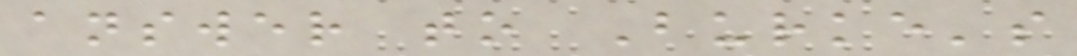answer to Burke's
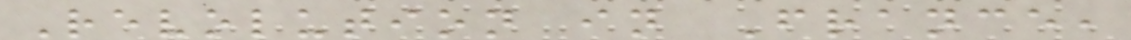Revolution in France,
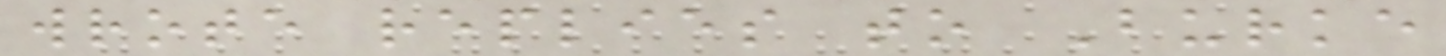wrote replies to Burke
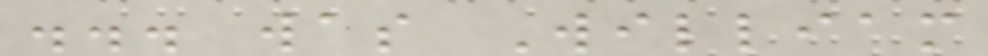... was William
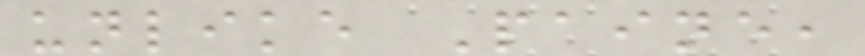unlike Paine,
